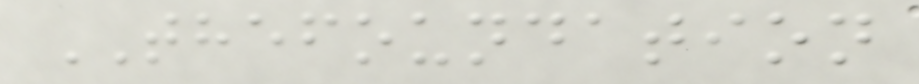THEFOUNDATION
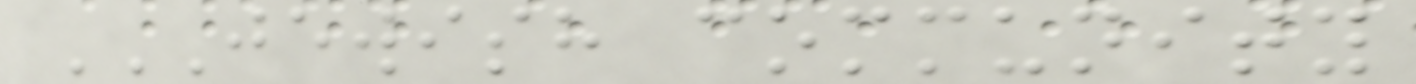JEWISH COMMUNITY
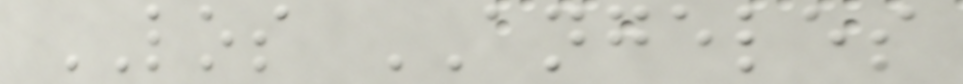LOS ANGELES
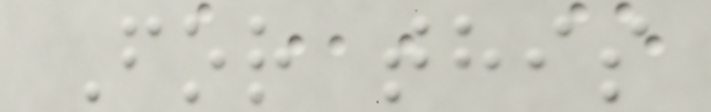For this
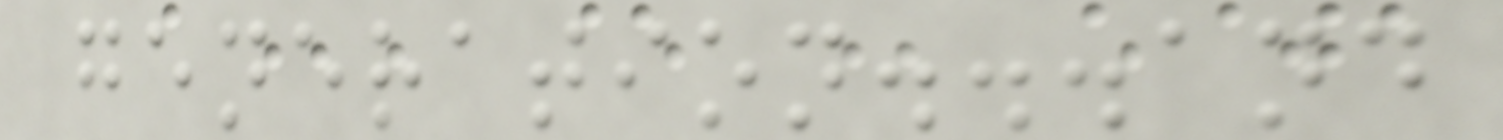generation...and
